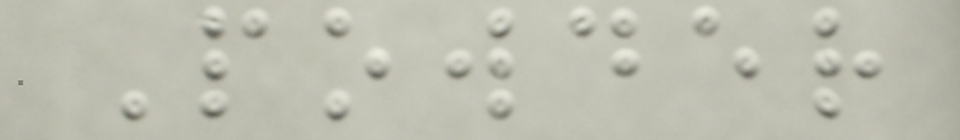Powder
